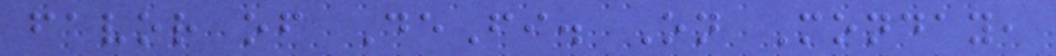favor of DeFi. On Monday,
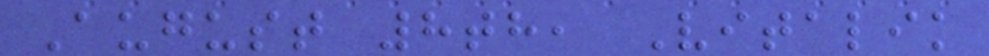August 8th, Vitalik
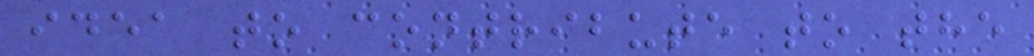idea to contribute to the
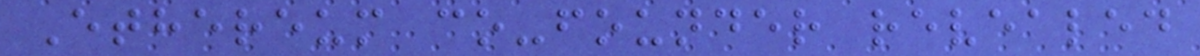Ethereum co-founder revealed
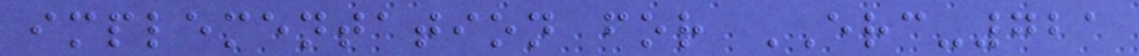implementation for ERC-721
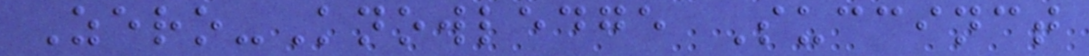Zero-Knowledge Succinct
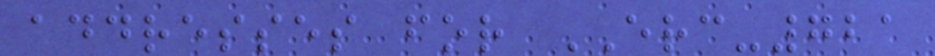addresses for ERC-721
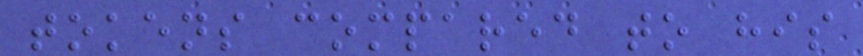tokens compared to his
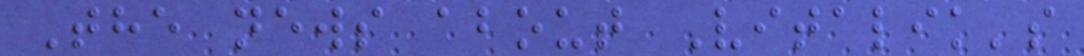The news about Vitalik's
